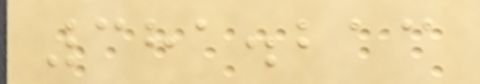381.213
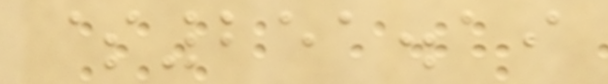$251.19
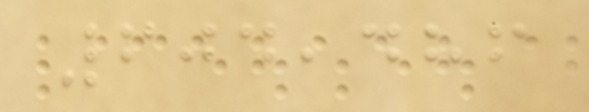604,486
